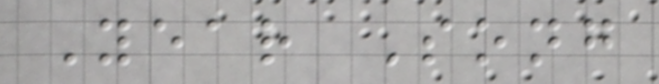Year Song
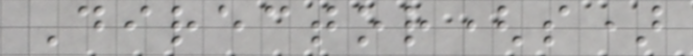Director(s)
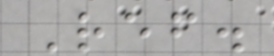Ref.
